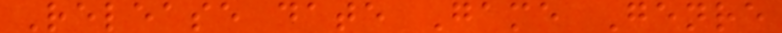Release date Game Genre
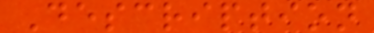Description
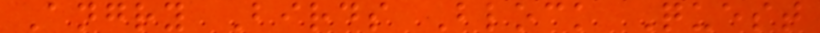Angry Birds Block Quest
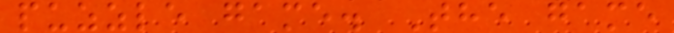puzzle game. The game
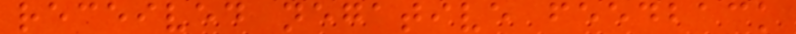received negative feedback
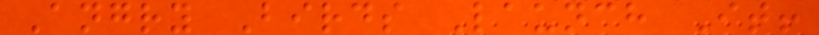Angry Birds Launch It!
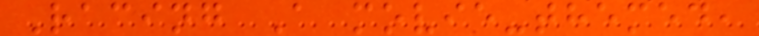Racing A movie-themed,
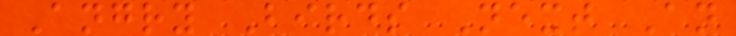Angry Birds Next An
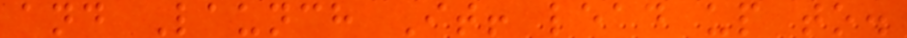and Launch It! lead up to.
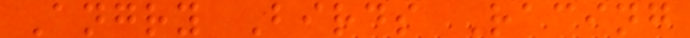Angry Birds Racing
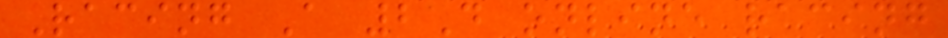Racing A 2D online racing
